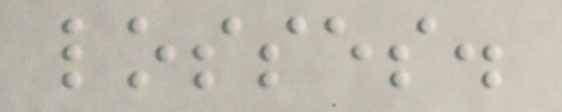losses.
